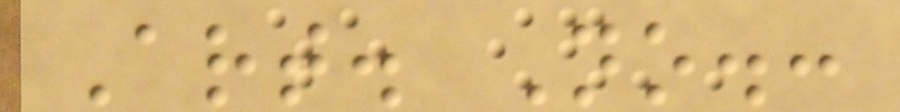Art. No.:
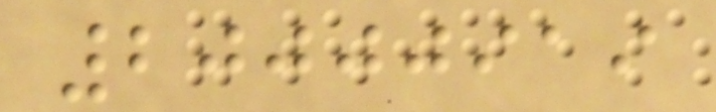20000919
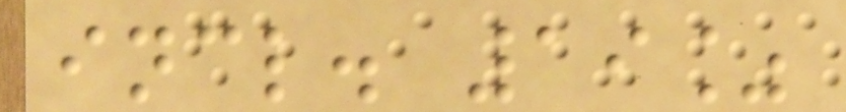incl. 19%
